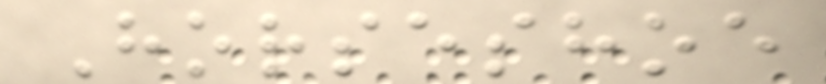Horseshoe
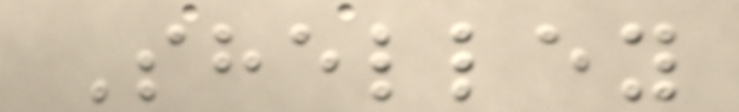Shelley
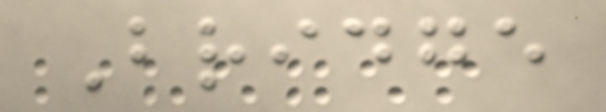Bridge
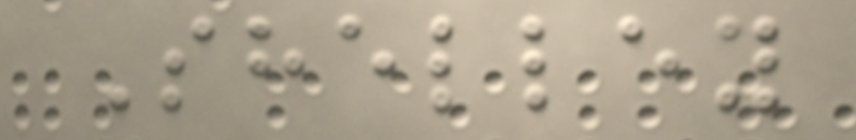Shelley
